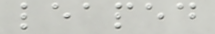leaped
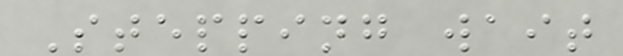Stepping wait
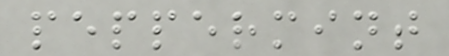peppermint
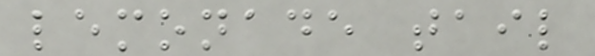lemonade tail
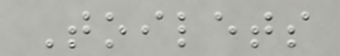Toilets
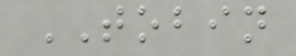TOBIN
